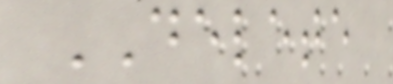DELETE
